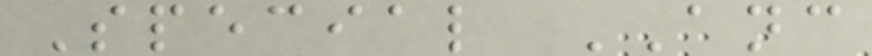Special ANC
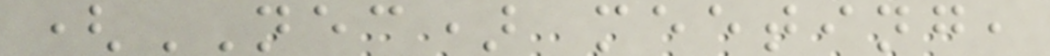(NEC) meeting,
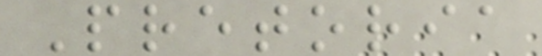Pretoria
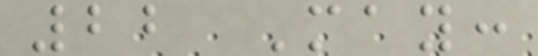22 May:
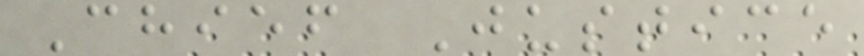Chief Justice
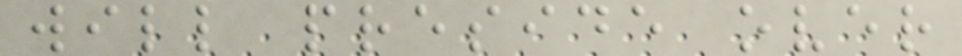will preside over
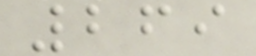269
